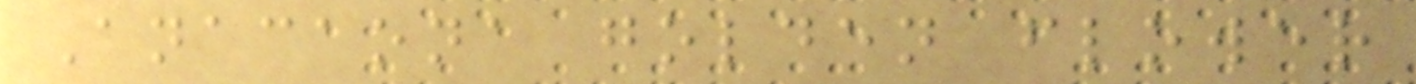Anacaona golden flower
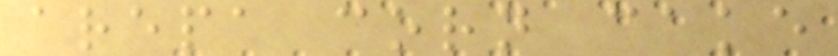arepa corn cake
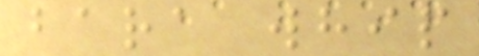bara whip
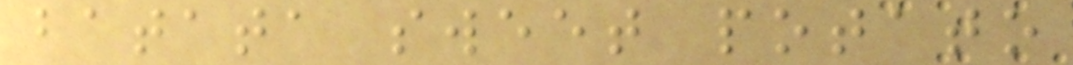batata sweet potato
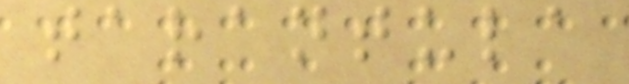tarantula
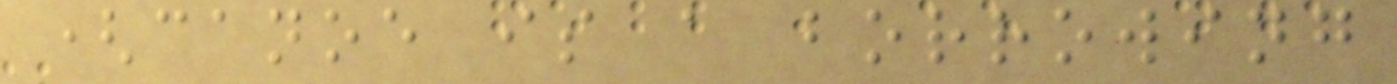(canoe is a borrowing
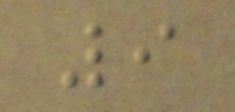9
